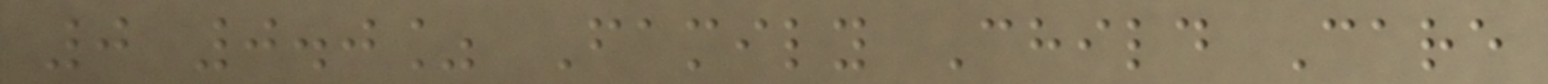0 0.0% Family Child Care
